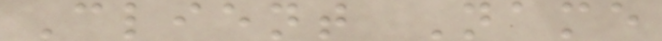Client Name
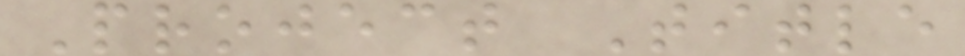Project Title
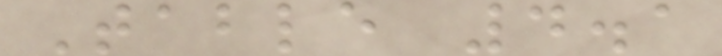Table 4.1
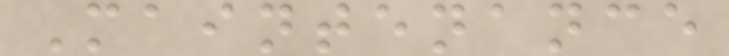Maintenance
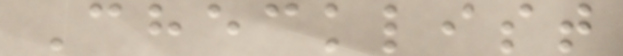Checklist
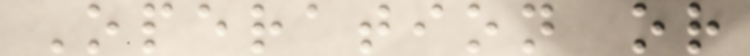Operation or
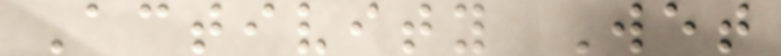Activity Wet
